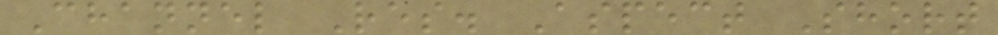Channel Res. Aspect Short
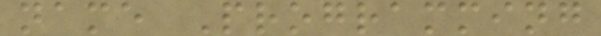name Programming
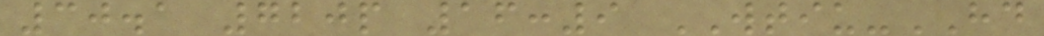30.1 720p 16:9 WTIU-HD
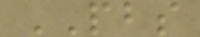PBS
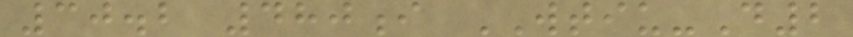30.2 480i WTIU-D2
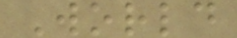World
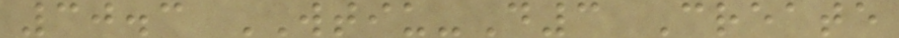30.3 WTIU-D3 Create
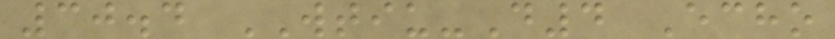30.4 WTIU-D4 Echo
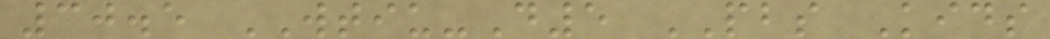30.5 WTIU-D5 PBS Kids
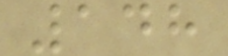148
